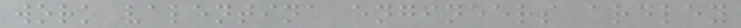work valentina engineers ardley
